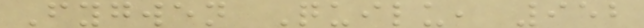Fygwen Quilu, 952
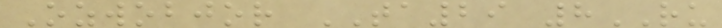Ozwobjor TA29 8RU
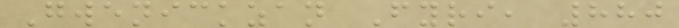Gwenickzan Fyri, 880
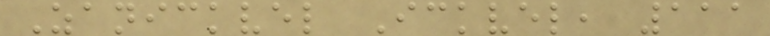Zanickvel Ickvel, 111
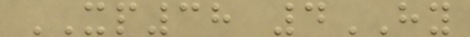XP38 4HY
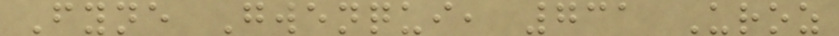Fyne Gwenqui, 731 Uroz
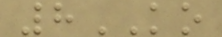8KO
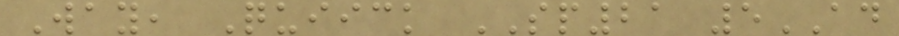Way, Quiick SP21 5AD
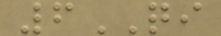6QI
